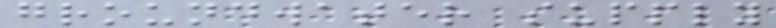groundwater supply
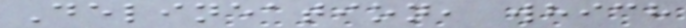Delineation, which
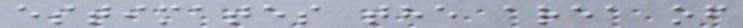estimates the area of
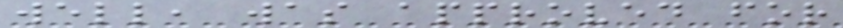well, was approved for
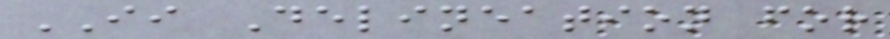II Delineation for
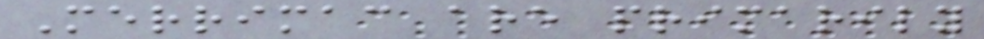Merrimac are primarily
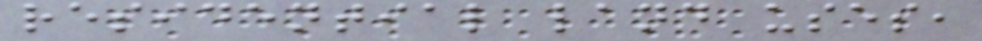residential land uses,
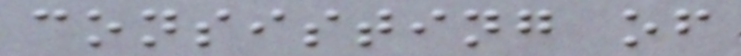consisting of
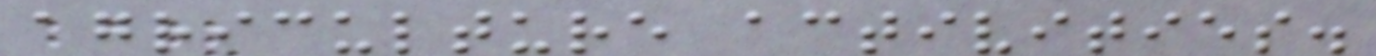agriculture activities.
